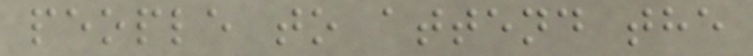people to attend the
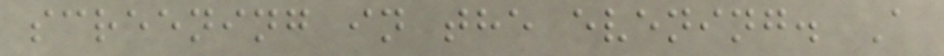screening in the evening. A
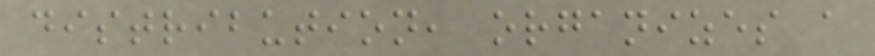distribution, organizes a
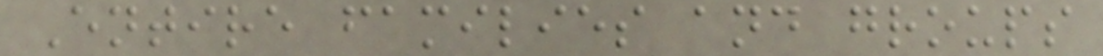Entire families and groups
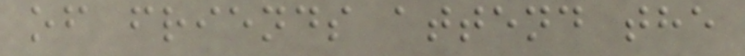of friends attend the
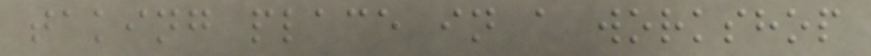taking place in a workshop
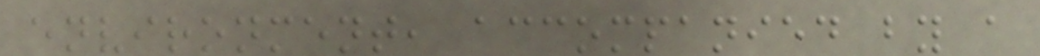environment, accompanied by a
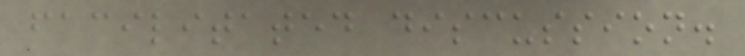facilitated discussion.
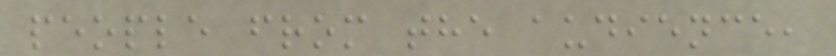people from the audience,
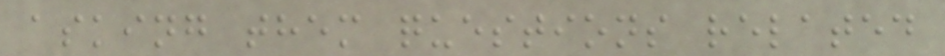asking them questions related
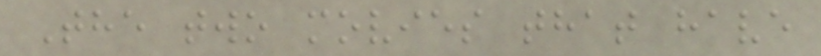The two movies that have
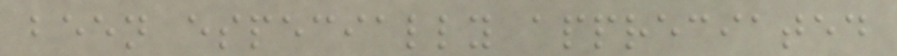been especially appreciated
